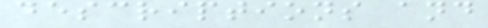descriptions and
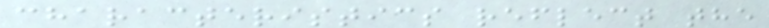characteristics reflect the
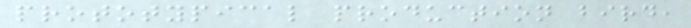prototypical production bird,
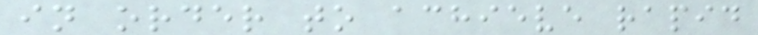in order to achieve rapid
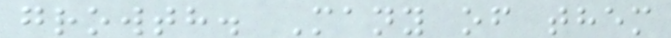growth. Many of them
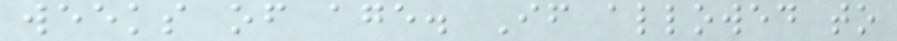weeks of age. If allowed to
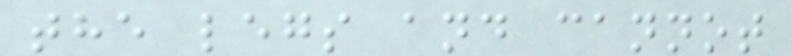the legs and cannot
